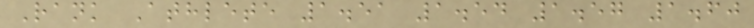Rank Athlete 1.51 1.54 1.57 1.60
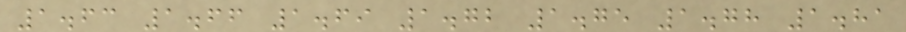1.63 1.66 1.69 1.72 1.75 1.78 1.81
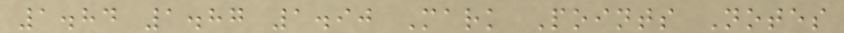1.84 1.87 1.90 Mark Points Notes
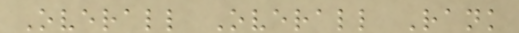Overall Overall Rank
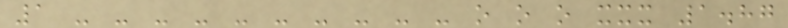1 - - - - - - - - - - o o o xxx 1.87
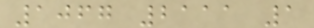1067 2111 1
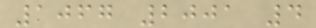1067 2001 4
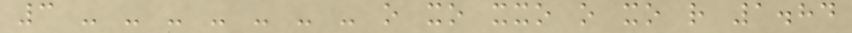3 - - - - - - - o xo xxo o xo r 1.84
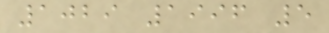1029 1996 5
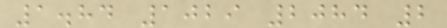1.84 1029 2084 2
